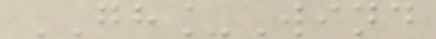GH_Wind
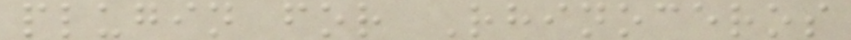plugin for Rhinoceros
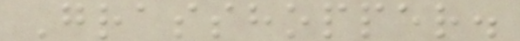Grasshopper.
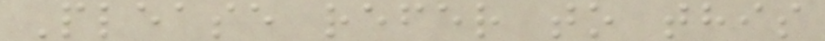Please refer to this
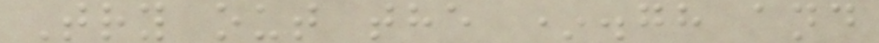Try out the *.gh and
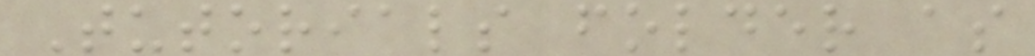Tutorials folder as
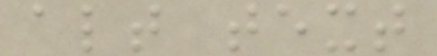alt text
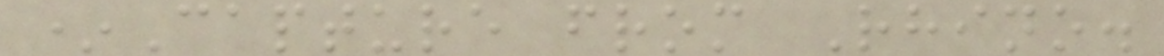*Capture from Rhino.
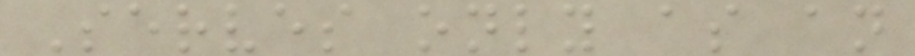Serves only as an
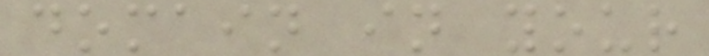domain in your
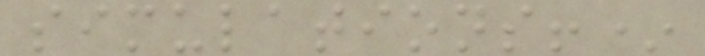simulations!*
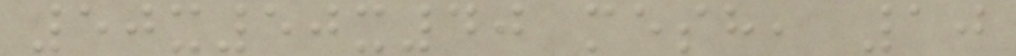50x50x40 mesh, 10
